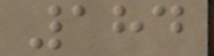184
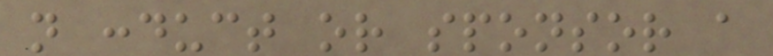not conduct or sponsor a
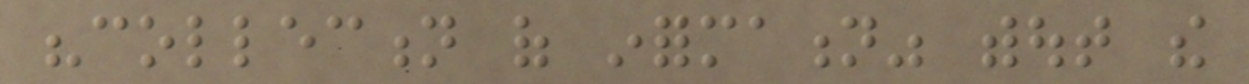"collection of information" without the
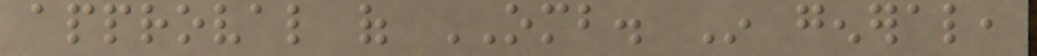approval of OMB. In general,
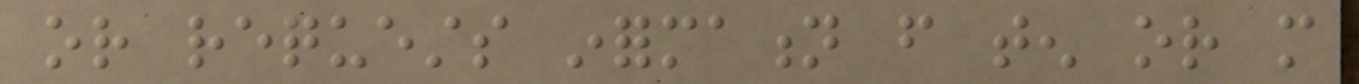or requests information from ten or more
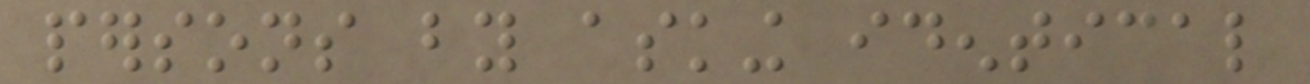persons by asking identical
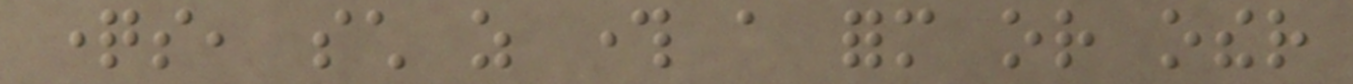questions, such as through a form or other
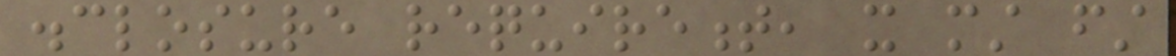disclosure requirement, it must first
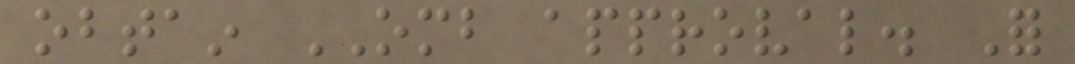obtain OMB approval. For
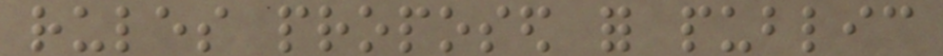rules proposed for public
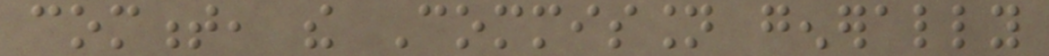comment, the Commission generally
